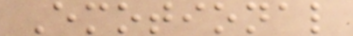Emotional
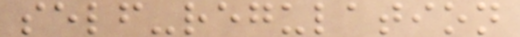self-regulation
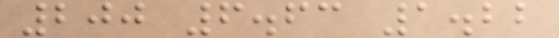200 6.63 1.22
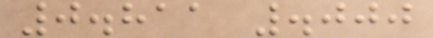0.811 .000
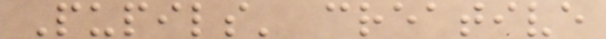Pupils' creative
